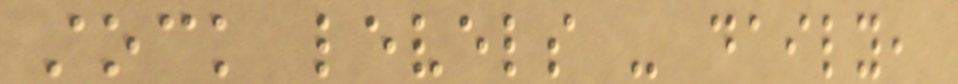stock levels - daily,
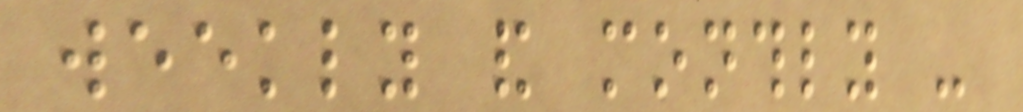weekly and monthly -
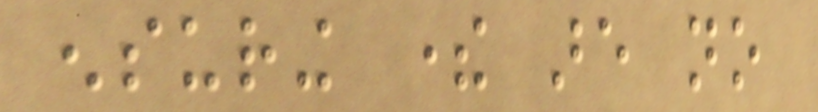ensuring there are no
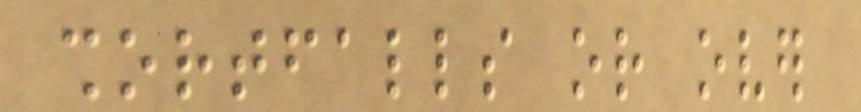shortfalls or over
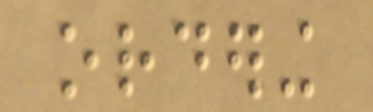ordering
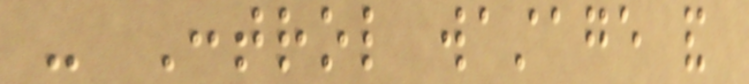- Control wastage and
